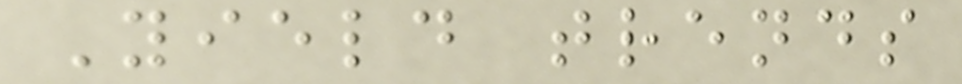Yield trends
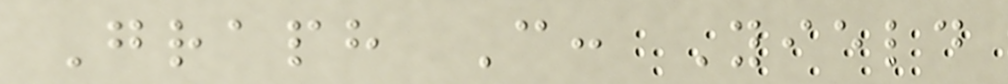Graph C: Yield
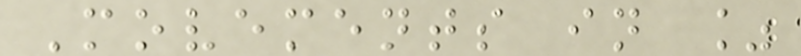Movements in %
